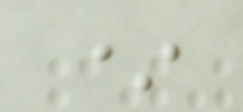*
